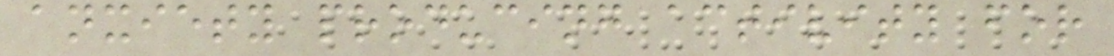anxiety producing activity for
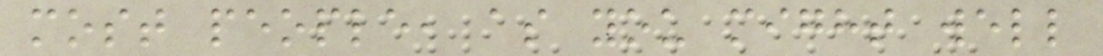most people, as you might well
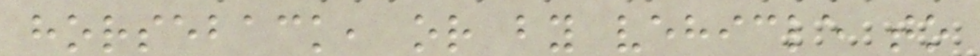horseback, or by vehicle to
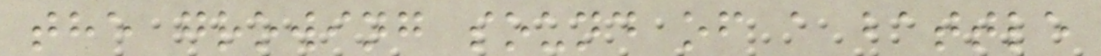the growing sound of a battle
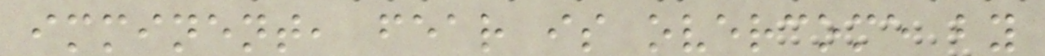imminent, fear is overcome by
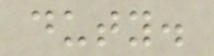duty.
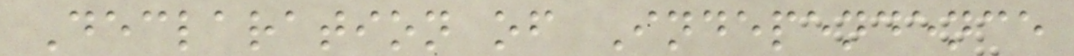Declaration of Independence
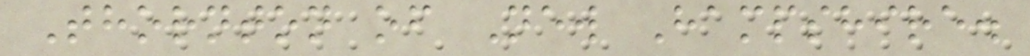Thornton of New Hampshire.
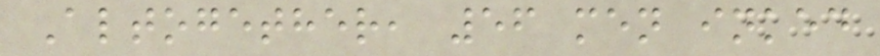Altogether, 56 men inked
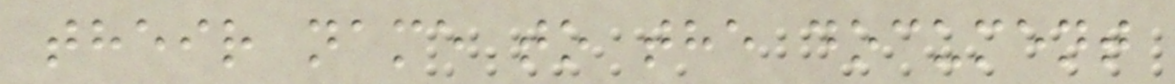their name to the document
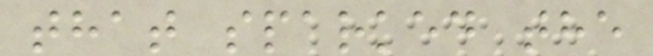that sparked the
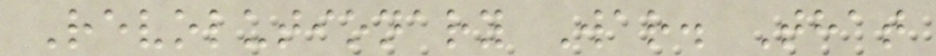Revolutionary War. That
